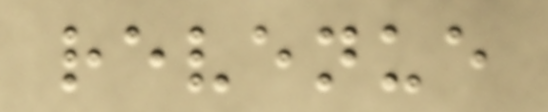revenue
